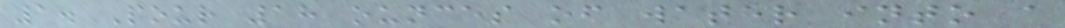1. Pour 18 ounces of water into a
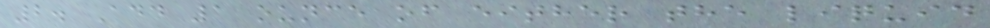2. Add 1 ounce of either the liquid
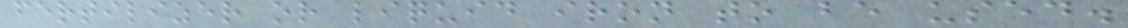fertilizer or liquid iron to be used.
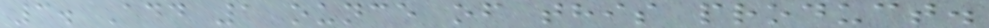3. Add 1 ounce of this product.
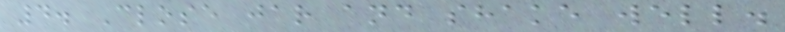4. Close jar and shake well.
